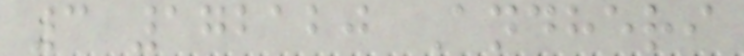3 172120 Andheri
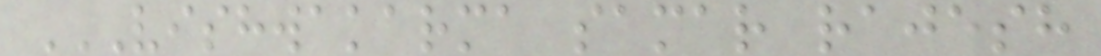VISHWAKARMA SAMAR RAJESH
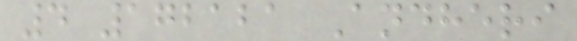4 172121 Andheri
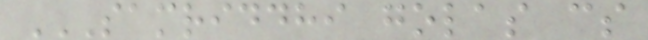SAMRIDDHI GOLAS CS
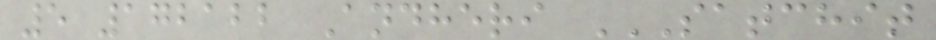5 172122 Andheri SATCHIT
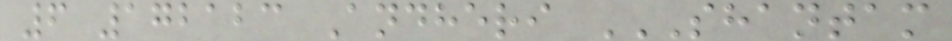6 172123 Andheri SHANTAM
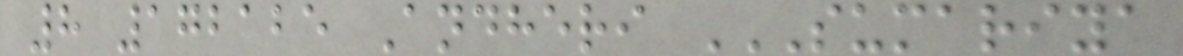8 172125 Andheri SUMARIYA
